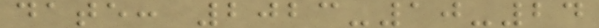date: 2023-10-24
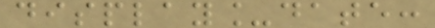display_date:
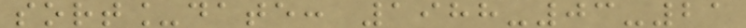sort_date: 1988-03-21
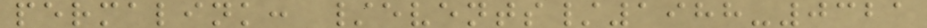permalink: /events/1988-0321
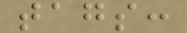tags:
